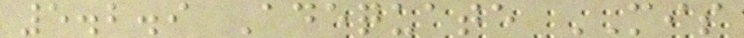5.2.9 Adequate MIS
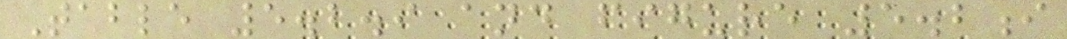Table 5.2.9 and figure 5.2i
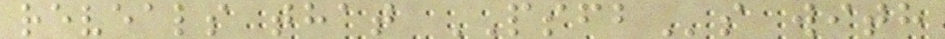reveals that PSFBs with
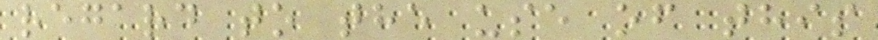regard to the use of this
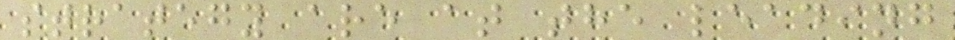strategy are at the leading
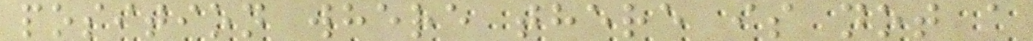position where there is not a
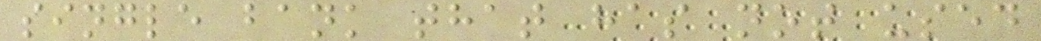single bank that has not used
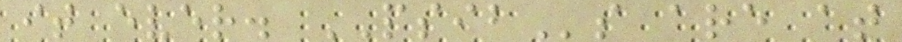it ever. PSIBs are at
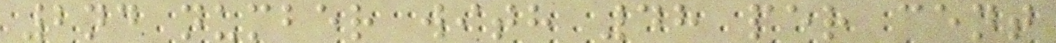2nd number with 48 per cent
